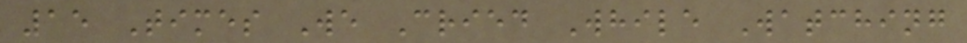15 Times We Cried While Watching
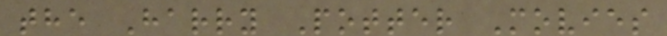the Harry Potter Movies
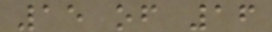15 of 16
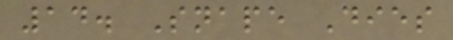14. Snape Dies
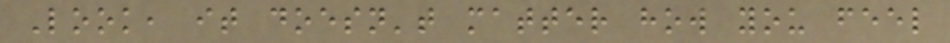Look, it doesn't matter how you feel
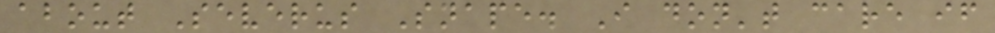about Severus Snape. I don't care if
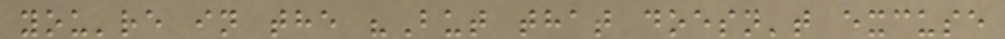you're in the "But that doesn't excuse
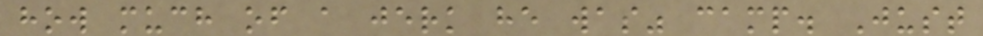how much of a jerk he was" camp. Just
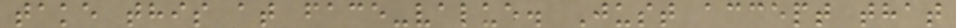take this at face-value. Just accept that
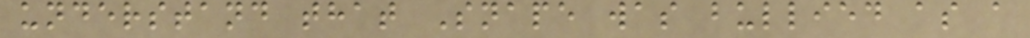understand that Snape was bullied as a
